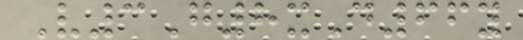V3G8xD66y
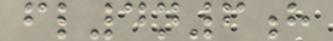fl4n6h
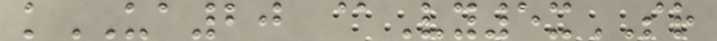kUA20 @Vy5xSR
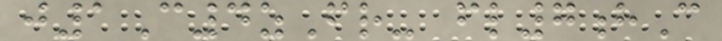j1C4zFr- fl7hC
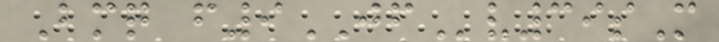Bmq f9JFv39sM
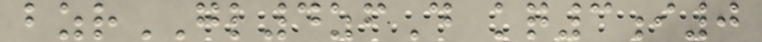bzrGL4zfD kq3i0
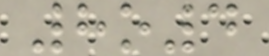8o4
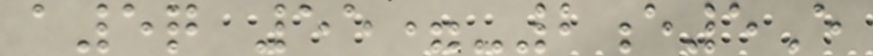a5q 55=-2e5E
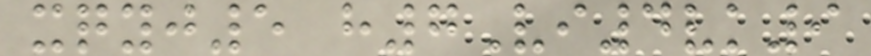xqyj5 h7Vi4vk9
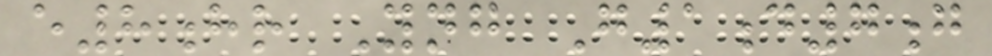e8hr Yng G1d7g
